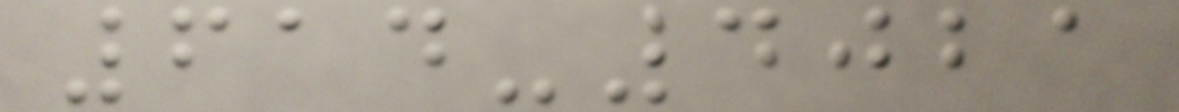614-4021
